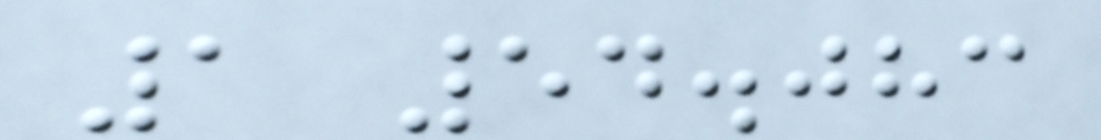1 54.083
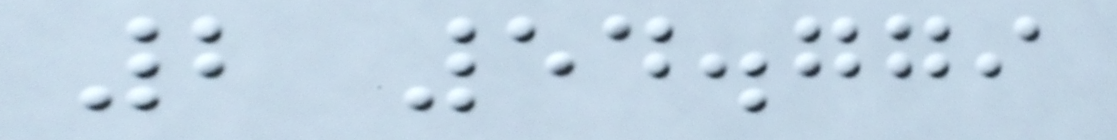2 54.779
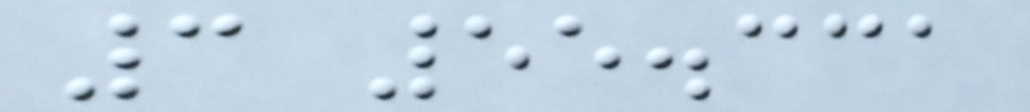3 55.331
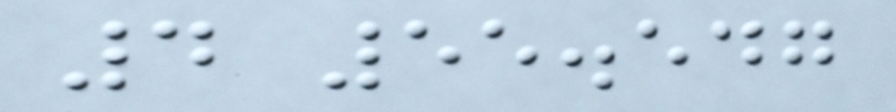4 55.547
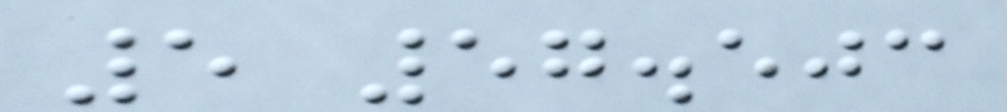5 57.503
